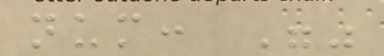num: ""
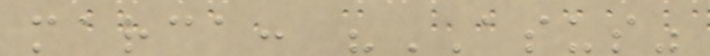marca: "ASUS"
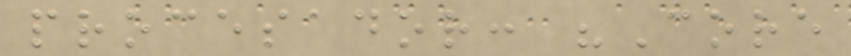procesador: "Core
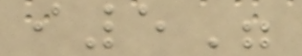i5"
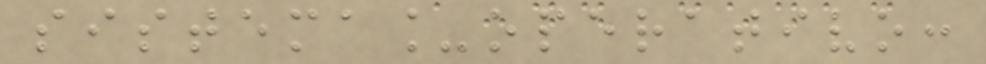sistema_operativo:
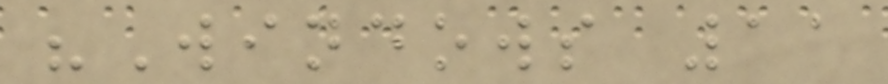"Windows 11
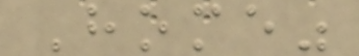Home"
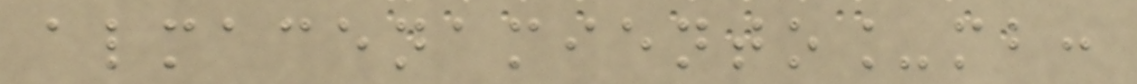almacenamiento_mb:
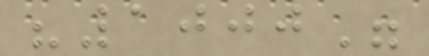"1000"
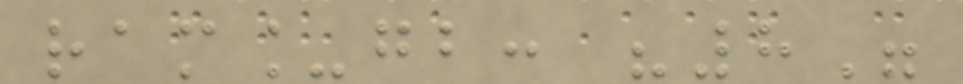ram_gb: "8"
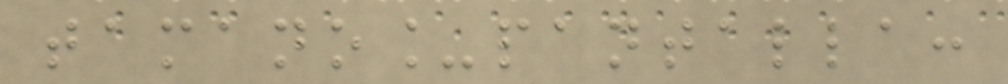tamano_pantalla:
